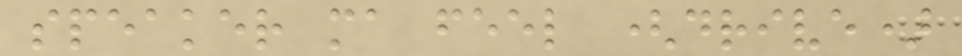speaker ma feel (drive)
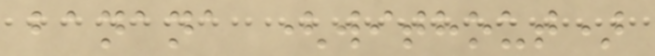banana (without)
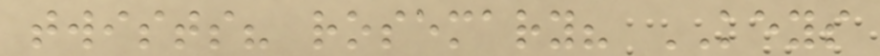twists? rosemary? KEYS
